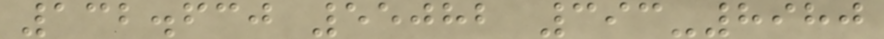132.630 55082 393-8980
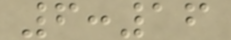6:16
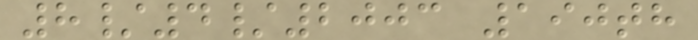8/4/2003 190th
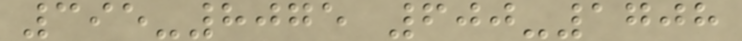395-8075 600-1708
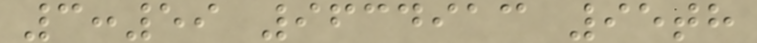3:59 9634913 95th
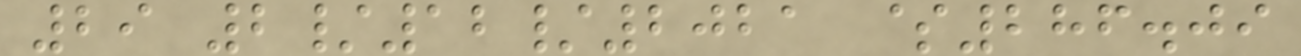29 2/12/2021 $286.09
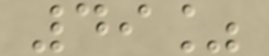49%
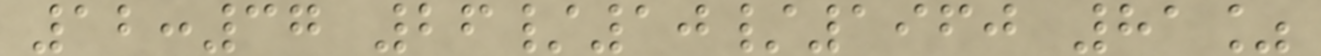12:37 26/10/1960 81%
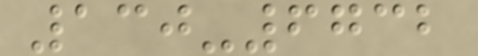130-6732
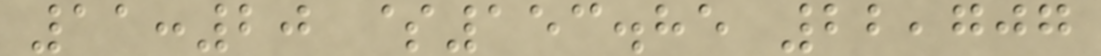11:20 $153.85 22,707
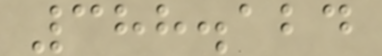388.124
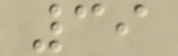39
